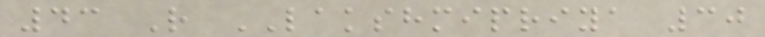43 R LAKSHMIPRIYA 30
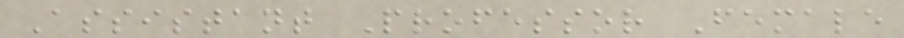Assistant Professor Female
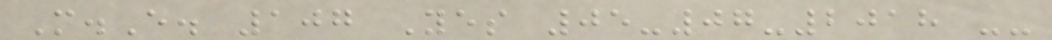M.E. 107 Yes 05-07-2018 --
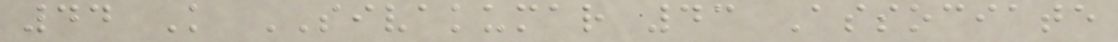44 K SIVAKUMAR 43 Associate
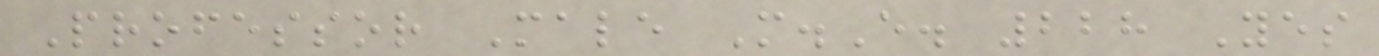Professor Male M.E. 228 Yes
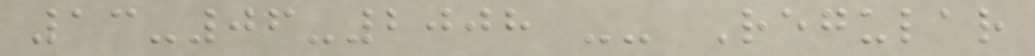13-06-2008 -- Regular
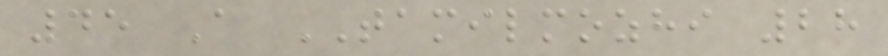45 A TAMILMOZHI 28
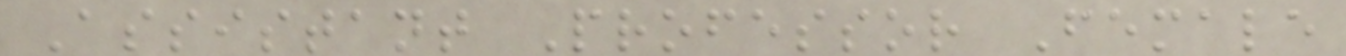Assistant Professor Female
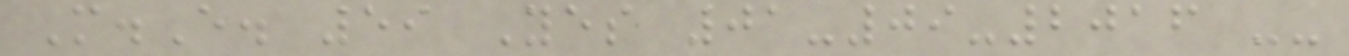M.E. 59 Yes 01-09-2016 --
